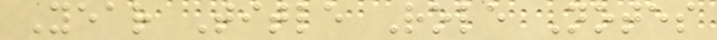Year Title Role Notes
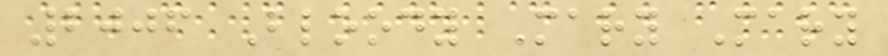2006 Bloody Mary Mary
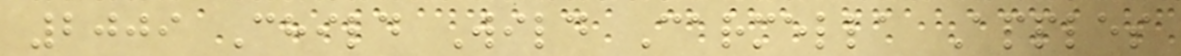2009 Child Wild Carmella Apples
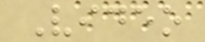Video
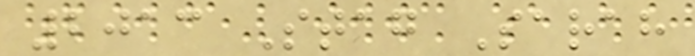2013 Stag Sarah
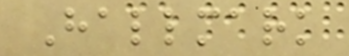Hallmark
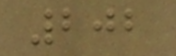202
